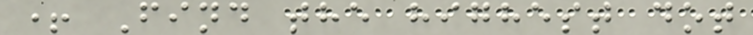+ Find the highest dot
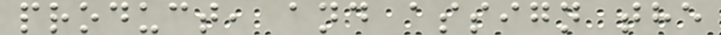product, and assign the
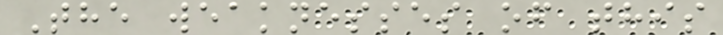The weaknesses of this
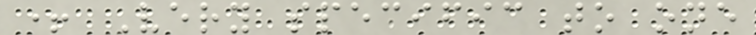+ Very specific to one
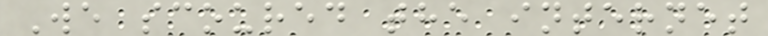We scoured the internet
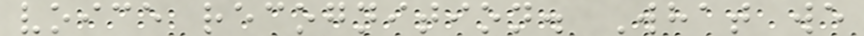voice recognition. What we
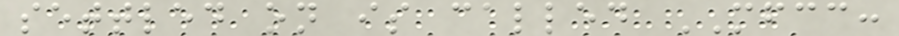settled on is called MFCC:
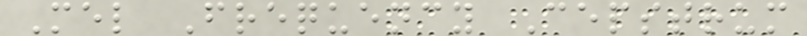Mel Frequency Cepstrum
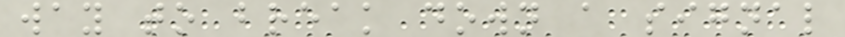way to break down a signal
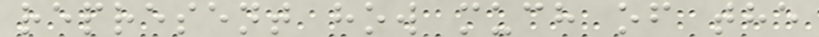represent how much of the
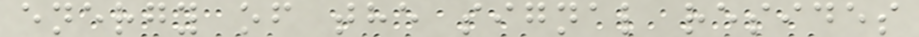energy of the signal resides
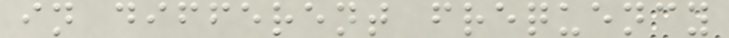in different frequency
